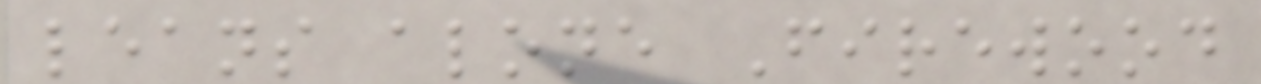leans alone Firewood
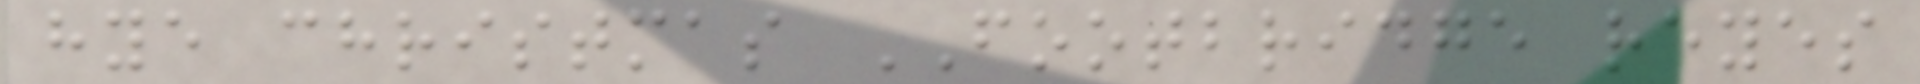hye christmas FOOTBRIDGE reyes
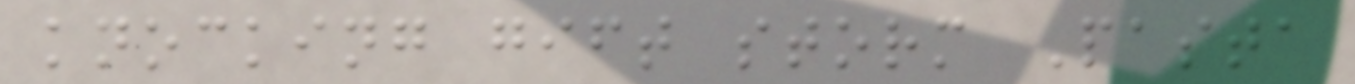knocking gift storm Pasta
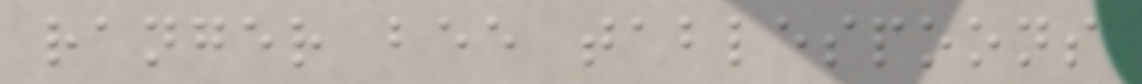ranger bee tablespoons
